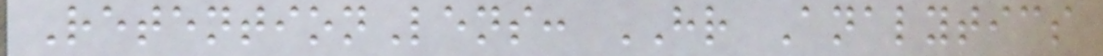RetentionLens: HR Analytics
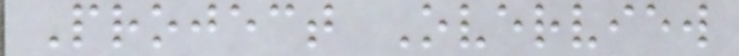Project Overview
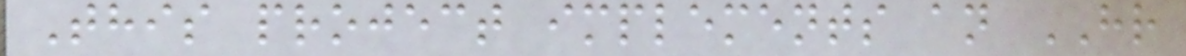This project implements an HR
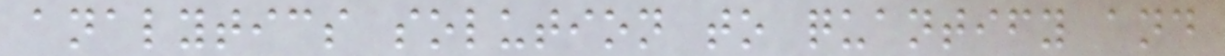analytics solution to quantify and
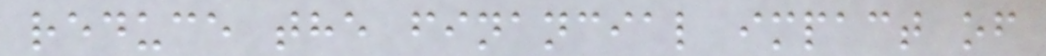reduce the financial impact of
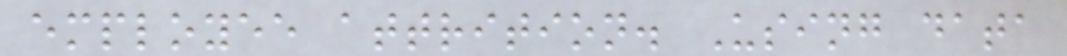employee attrition. Using data
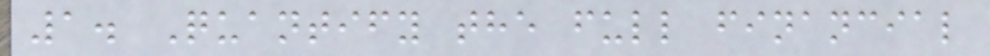1. Quantify the full financial
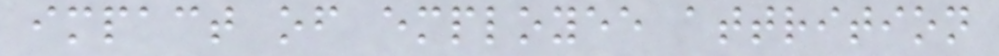impact of employee attrition
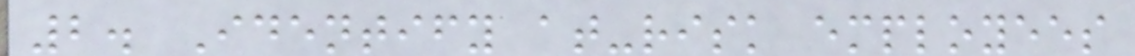2. Identify at-risk employees
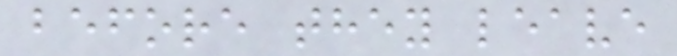before they leave
